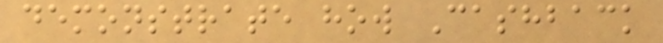demonstrate how Cashback
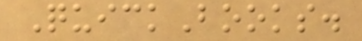QuickBooks.
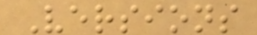Versions
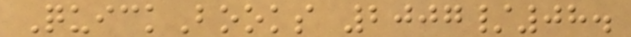QuickBooks 2007/08.
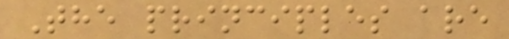The principles are
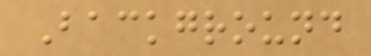Background
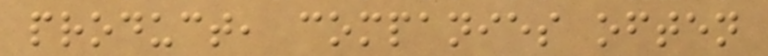product, companies often
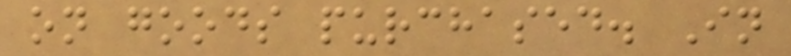on goods purchased. In
